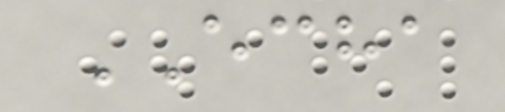ECHA
